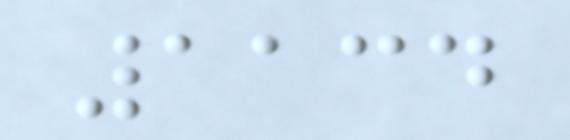1134
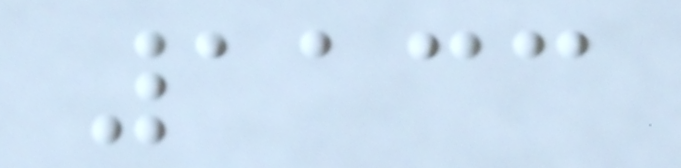1133
